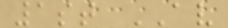1st AV
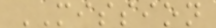MISSION
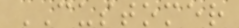CUSTOMER
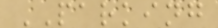PARKING
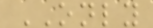ONLY
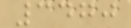3470
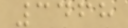3468
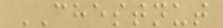CHESTNUT
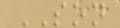SON
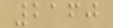2160
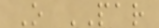O PAR
